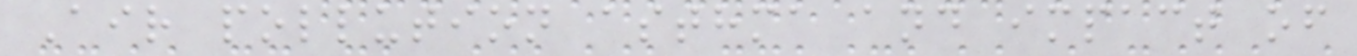Air pollution asthma and impact of
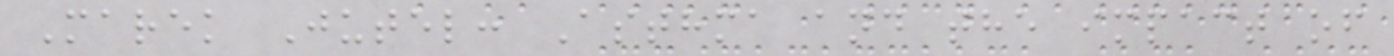Marek Jutel: Asthma and the impact of
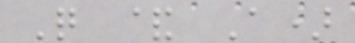Q & A)
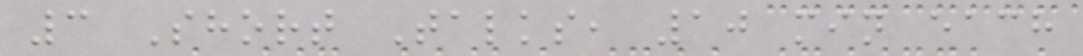3 Short Talks, 10 min each
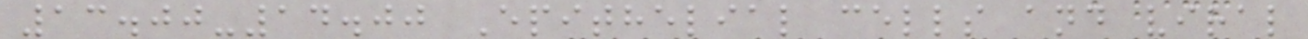13.00-14.00 Epithelial cells and viral
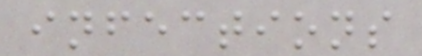infections
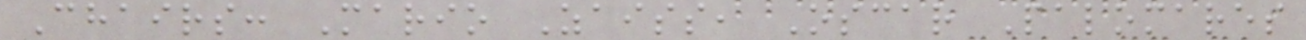Chairs: Mario Zaiss, Oscar Palomares
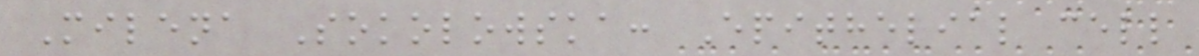Milena Sokolowska: Epithelial cell
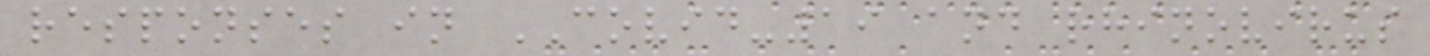responses in COVID-19 and rhinovirus
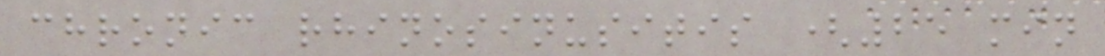chronic rhinosinusitis (25 min
